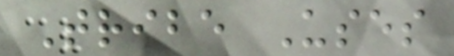Tribe Uses
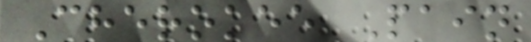Cherokee Pain
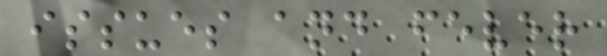issues and fever
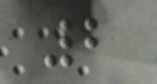2
